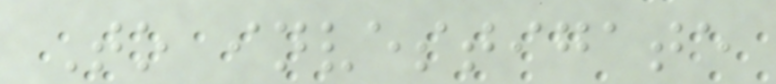To investigate
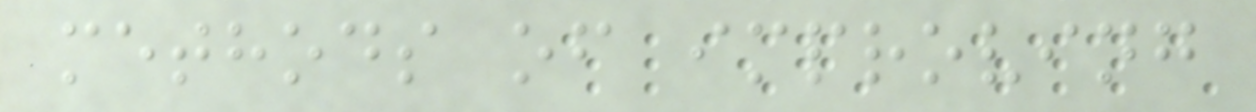methods of improving
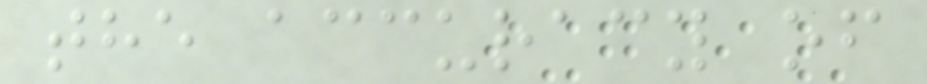the accuracy of
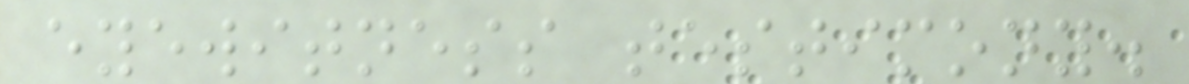eyewitness testimony.
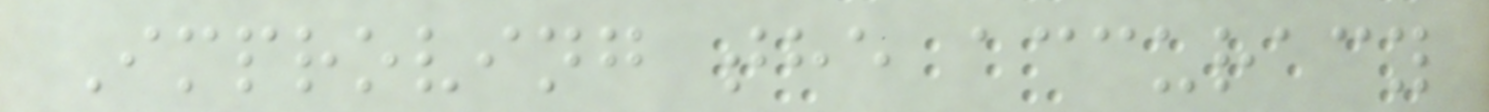Improving the accuracy
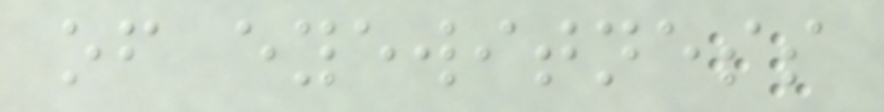of eyewitness
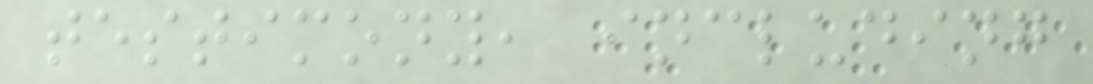testimony, including
